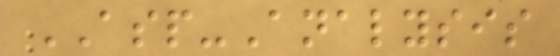ASP-Analysis
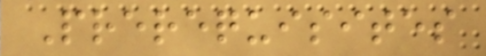Prerequisites
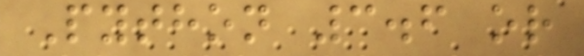Python 3.6 or
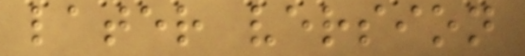later version
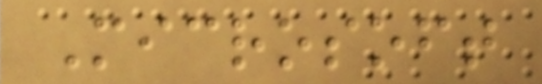Microsoft
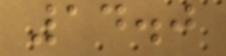14.0
